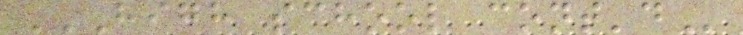HIGH SCHOOL CONT'D
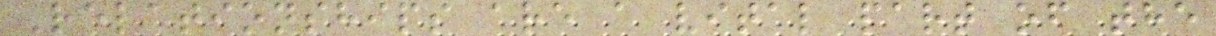Relationships are a vital part of the
